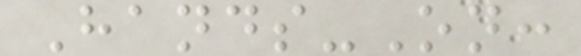Hands-On:
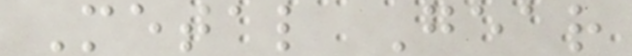Metal Gear
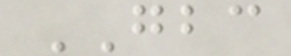GBC
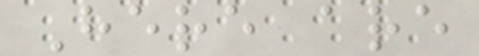Here are
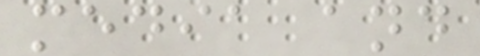media and
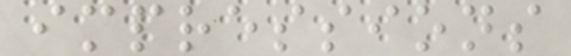impressions
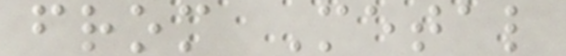from Metal
